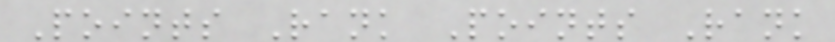Points Rank Points Rank
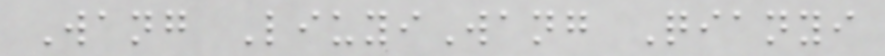Wang LiuyiWang Qianyi
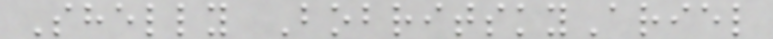Shelly BobritskyAriel
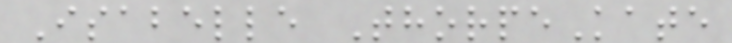Isabelle ThorpeKate
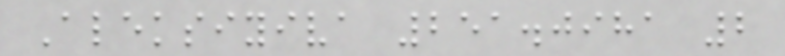Aleksiyiva 251.0981 2
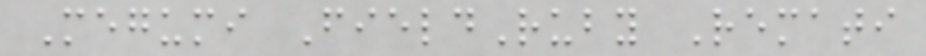Megumi FieldRuby Remati
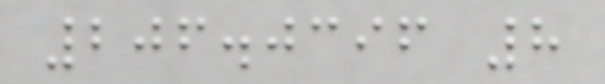206.0396 8
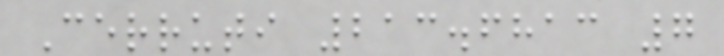Cerruti 213.6813 7
